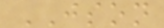JSON
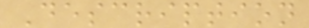Description
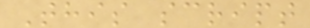This script
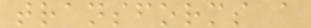transforms a
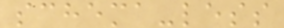schema-less
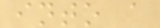into a
